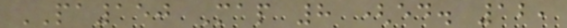PA150 Map 8 (ed. 12,
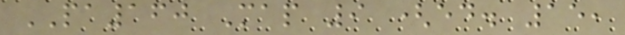PA160 Map 9 (ed. 15,
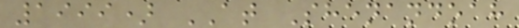1999) AT Shenandoah
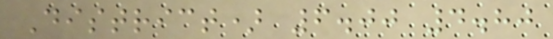District) 6.00 4.80
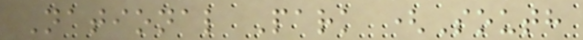National Park (South
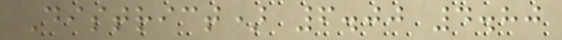District) 6.00 4.80
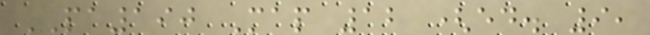PA190 Map 12 (ed. 9,
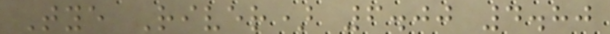Tye River) 6.00 4.80
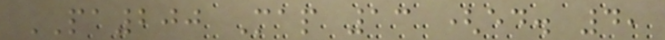PA200 Map 13 (ed. 4,
